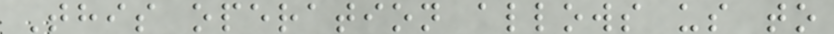This operation allows us to
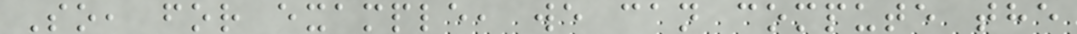So, for example, we can compute the
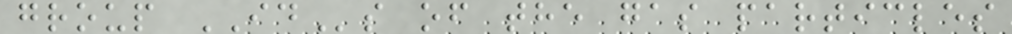group IDs of the gas particles
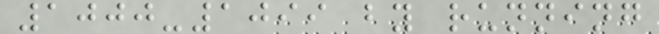1000-1099 by running
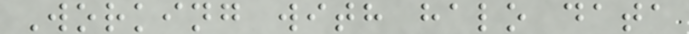Working with halo data
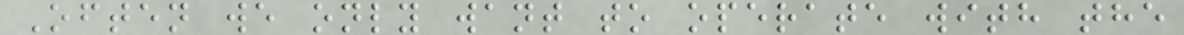Often we only want to operate with the
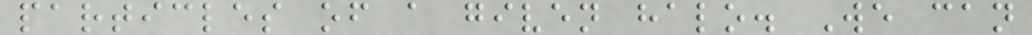particles of a given halo. We can
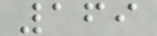169
